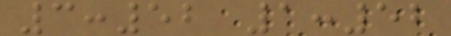3:52 1:52
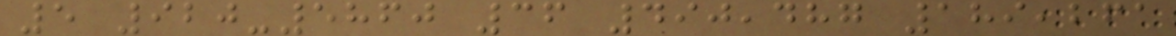5 920-5860 36 490,487 189,261
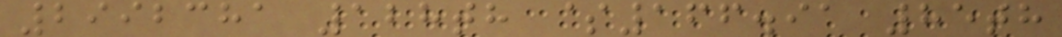2992381 128th $166.91 85th
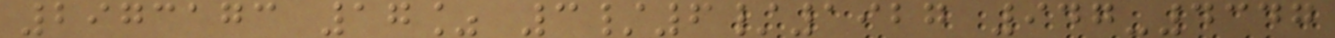2973173 17% 3/6/1927 947-4347
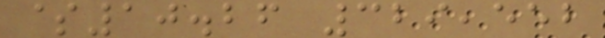$10.26 329,552
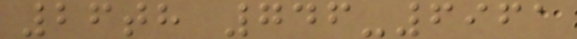26th 746-6961
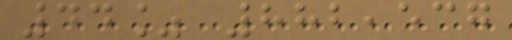44% 882,537
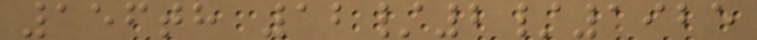156th 12/2/1925
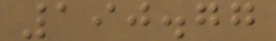190.77
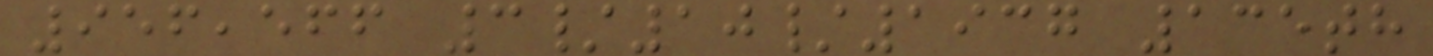956,566 3/10/1937 135th
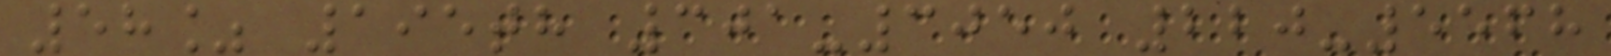58% 195th 301-3050 220-5568
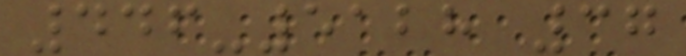446-5128 37
